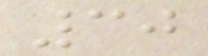30
